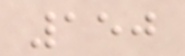150
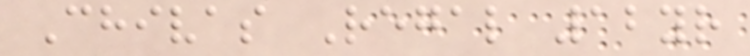Chivas Regal 12yr
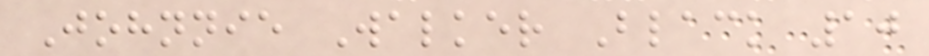Johnnie Walker Black 10
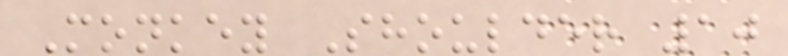Monkey Shoulder 10
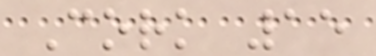Cork 15
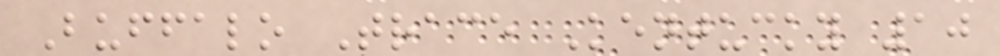Buffalo Trace Kentucky 10
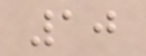10
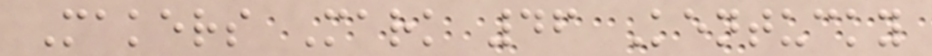Makers Mark 46 Kentucky
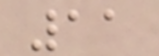11
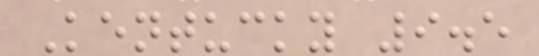Kentucky 9.5
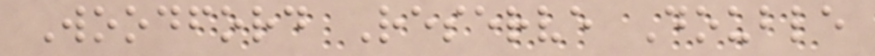Woodford Reserve Double
